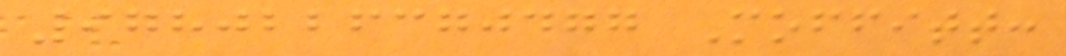9780226370477 Moffitt:
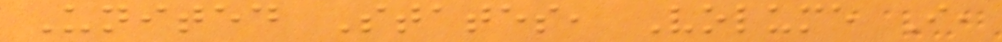United States, Volume I,
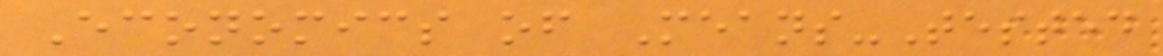Economics of Means-Tested
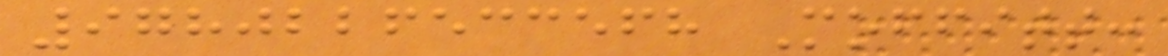9780226533568 Moffitt:
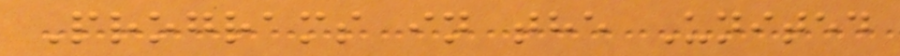Programs in the United
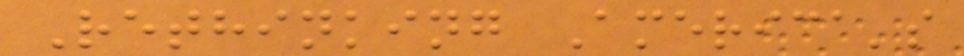Rethinking America's
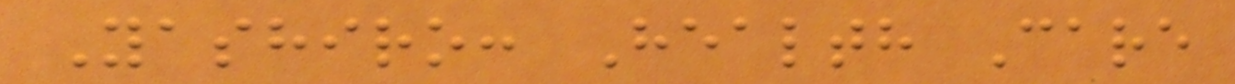Yashiro: Health Care
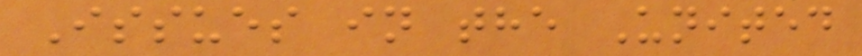Issues in the United
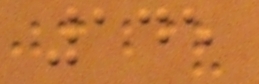145
